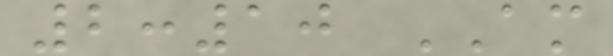2:10 AM
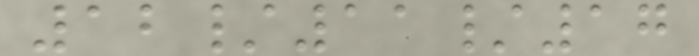12/11/17
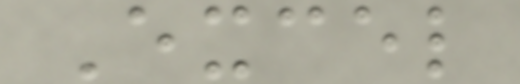Excel
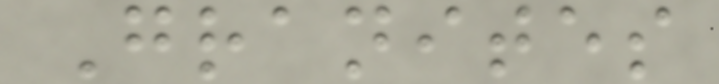Granites
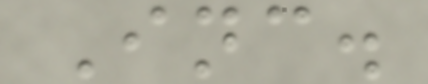Inc.
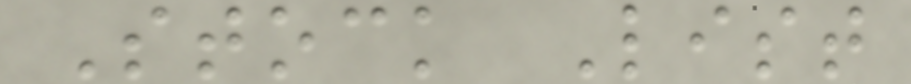Stock List
